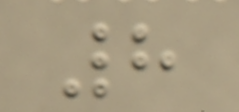8
